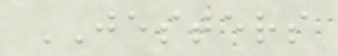JESTERS
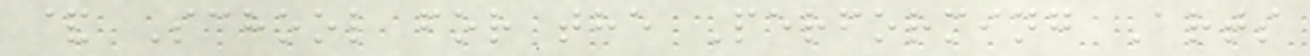& School for the Performing Arts
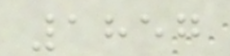1857
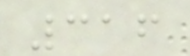316
